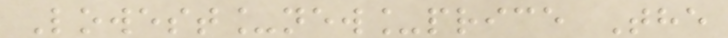Lowest_new_price The
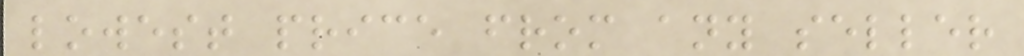lowest price from any seller
